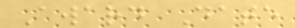Award Date
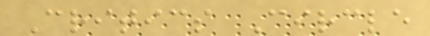Critics Circle
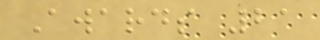Awards 21
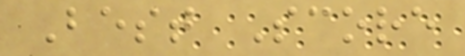Best Score
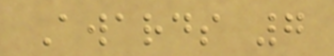Awards 7
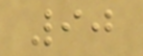90
